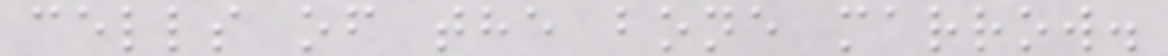cells of the bone marrow.
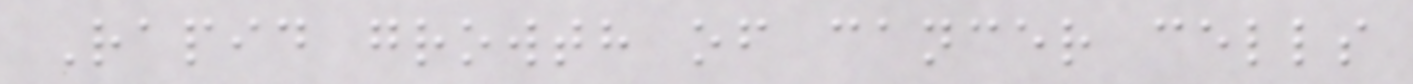Rapid growth of cancer cells
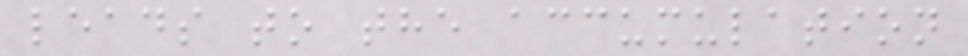leads to the accumulation
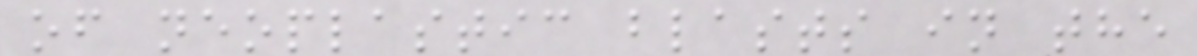of neoplastic blasts in the
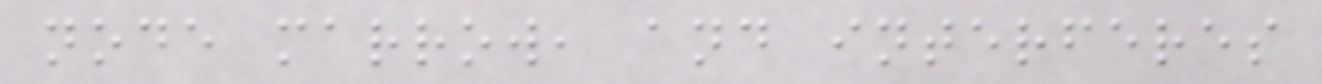node marrow, and interferes
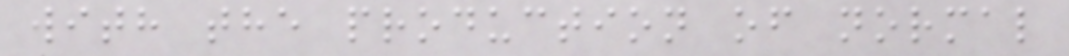with the production of normal
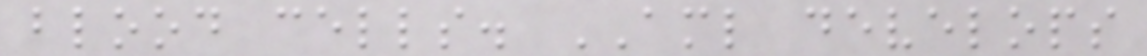blood cells. AML develops
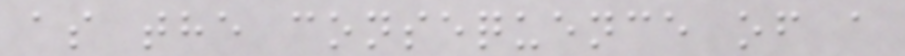as the consequence of a
